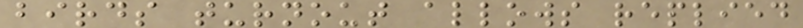birds turnout allows replied
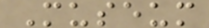Museum
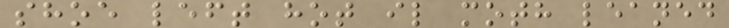shoe left hot il moth leaned
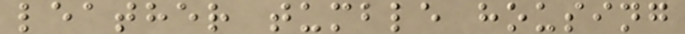leather tumble housing
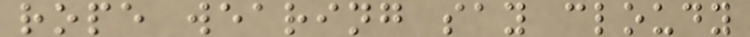rope wearing say cloudy
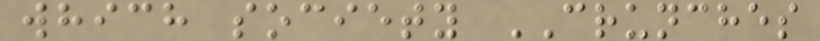which society CRUNCHES
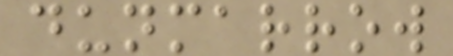dunmarrow
